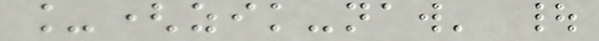_(zik-naw' |
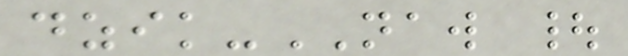dzik-NAW |
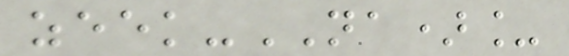zeek-NA)_
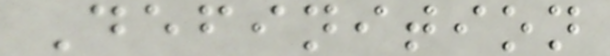Definition
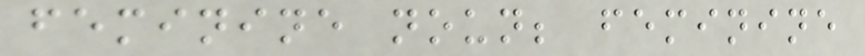feminine noun; feminine
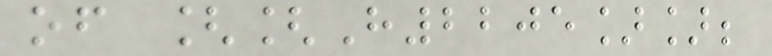of [[H2205]];
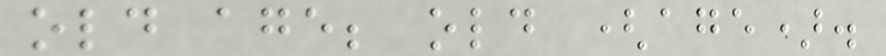old age; old (age).
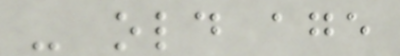- old age
